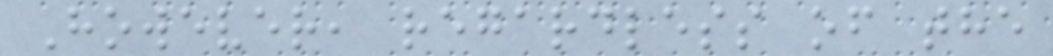However, regardless of the
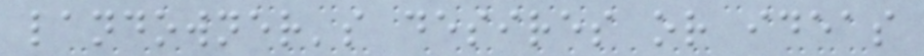landowner's desires or ideas
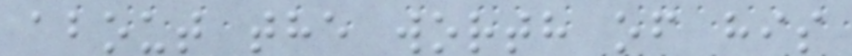about the worth of his
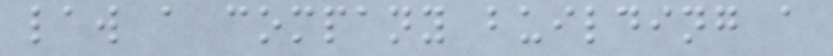law a company building a
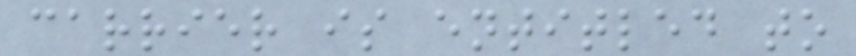carrier is entitled to
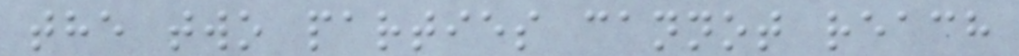the two parties cannot reach
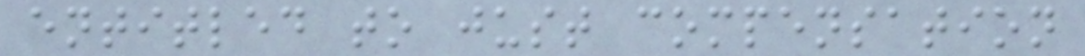entitled to just compensation
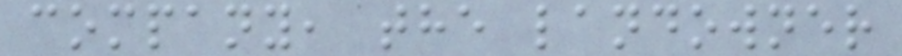company, the landowner
